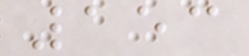153
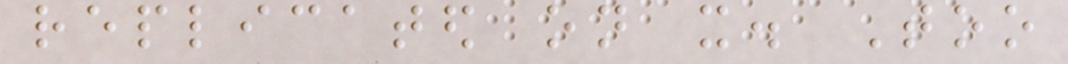replicated on it. Too
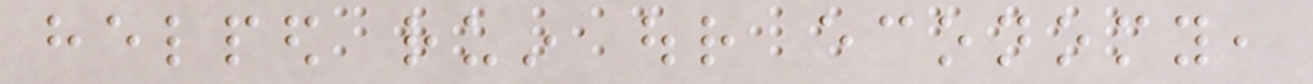helped ruin our economy,
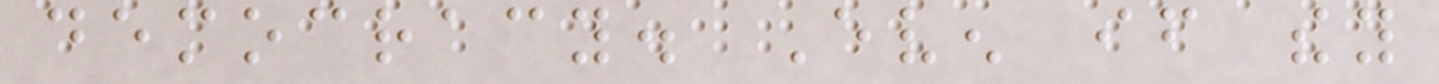democracy. Even if they
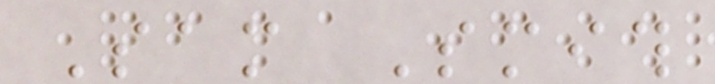Sam Smith
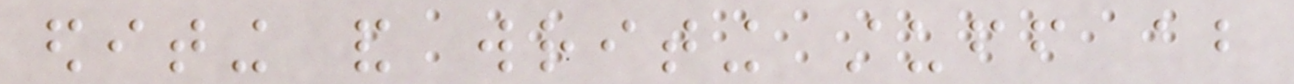editing and writing stuff about
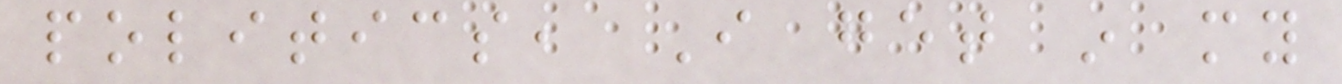politics, I get in my
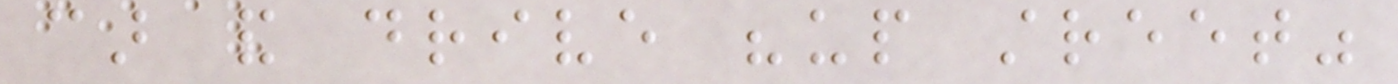car and drive "up street"
